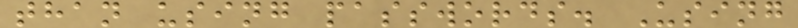than using passwords. Using
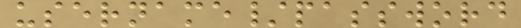username/password
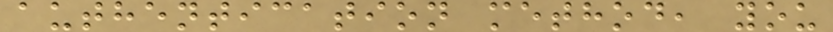authentication method, you
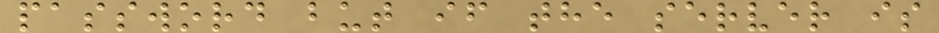password but if the server is
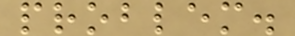problem.
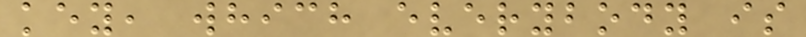key, which everybody is
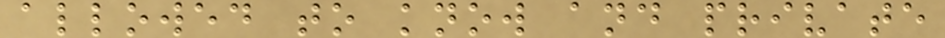allowed to know and private
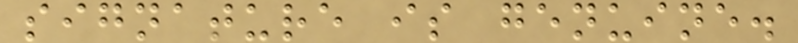signature is genuine.
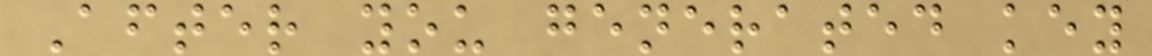After you generated key
